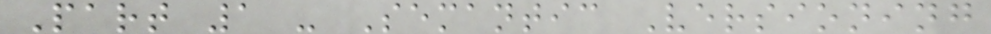Part 1 - Semantic Versioning
